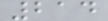214
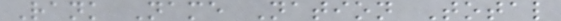Rank Name Nation Total
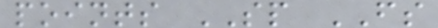points SP FS
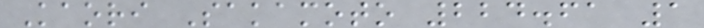Kaori Sakamoto 224.61 1
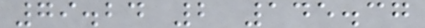79.24 2 145.37
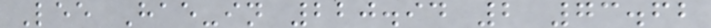Lee Hae-in 220.94 2 73.62
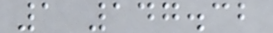1 147.32
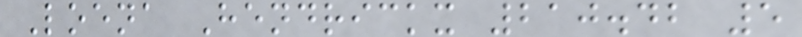Loena Hendrickx 210.42 5
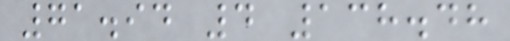71.94 4 138.48
